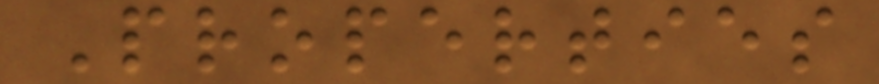Properties
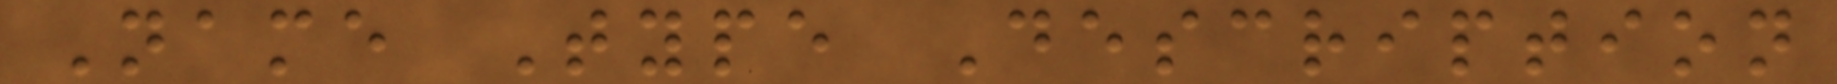Name Type Description
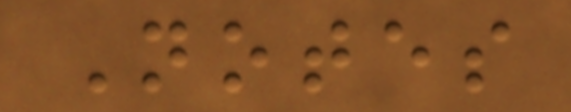Notes
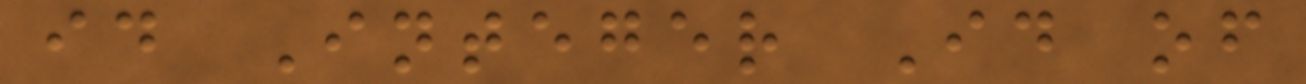id Integer Id of
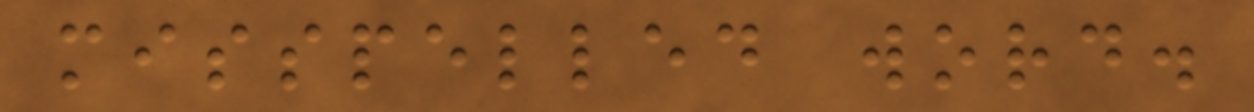misspelled word.
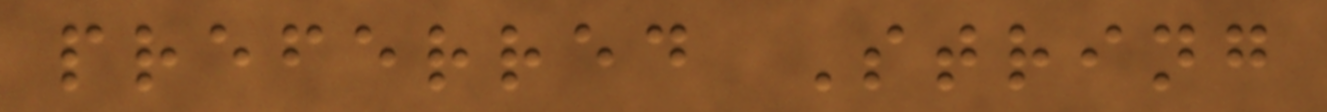preferred String
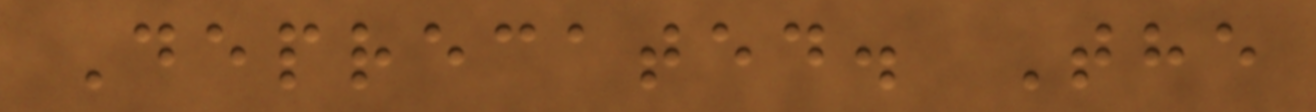Deprecated. The
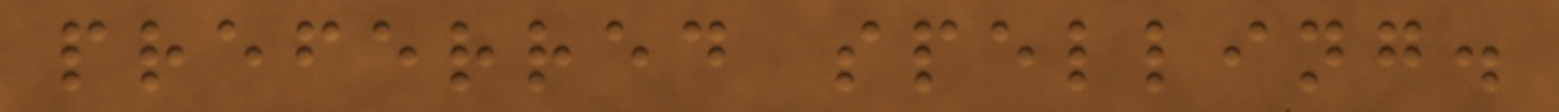preferred spelling.
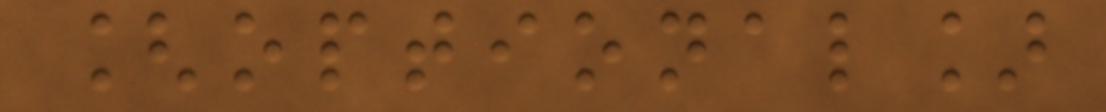[optional]
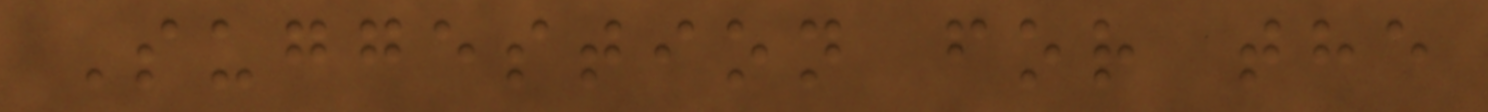Suggestion for the
